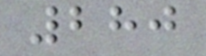280
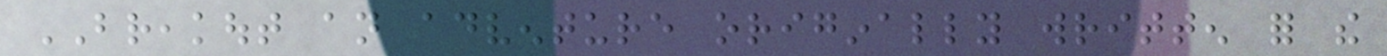BREAKOUT an adventure originally written for the
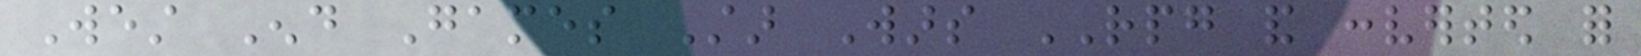West End Games Star Wars RPG and converted for
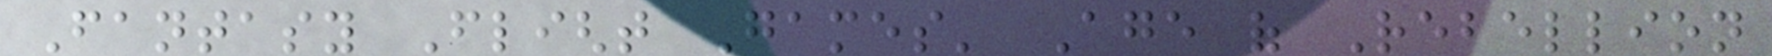Fantasy Flight Games' Age of Rebellion
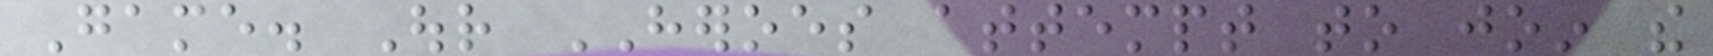Game. Our HEROES attempt to join the
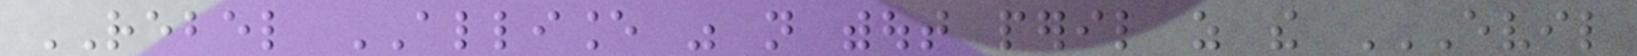REBEL ALLIANCE was not without peril as the EVIL
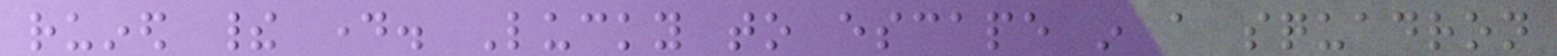ruined their day. Lucky to escape in a squadron
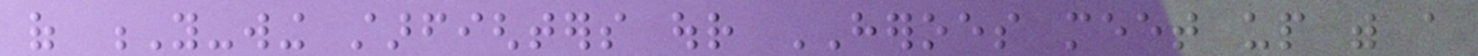of Y-wing starfighters our HEROES meet up with a
